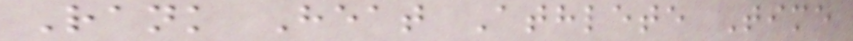Rank Heat Athlete Time
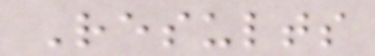Results
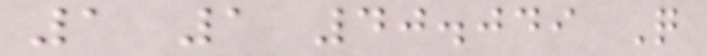1 1 40.049 Q
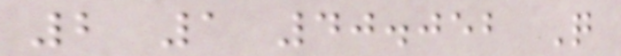2 1 40.052 Q
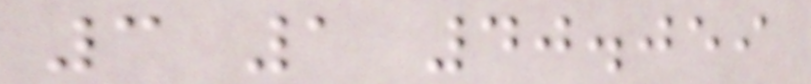3 1 40.059
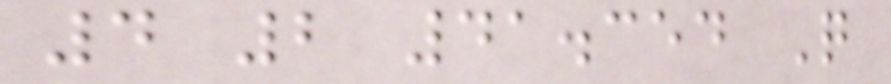4 2 41.354 Q
